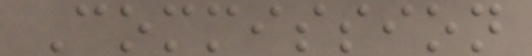Commission
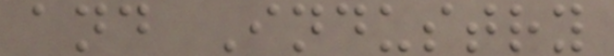and Industry
